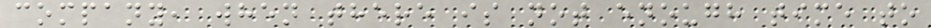company, when there is not enough time to
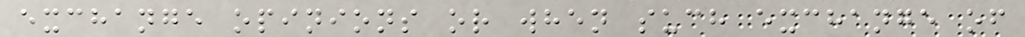exchange opinions or when such exchange of
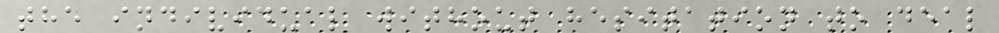the individual without hesitation to deal
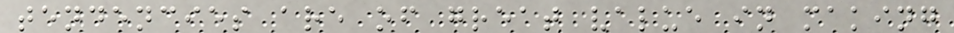tendencies are of great value in making
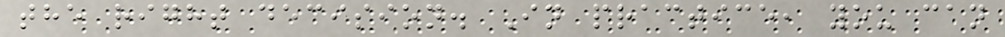the right decision. In practice, you can
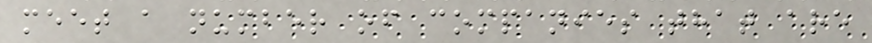meet a number of companies that are
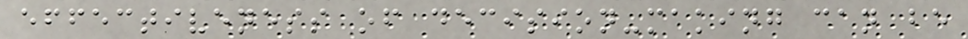effectiveness of decision-making can be
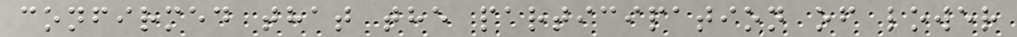confirmed that the participation of lower
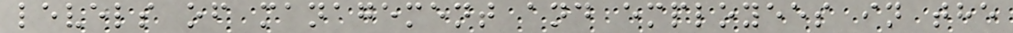levels of management and employees in the
